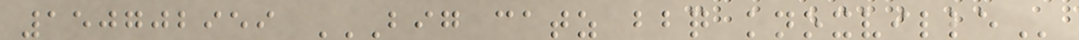150702959 BIG CATZ BBQ KNOXVILLE
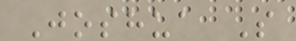Joshua S
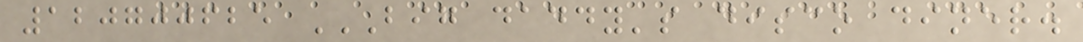120700625 BIG DADDY'S DISCO DINER.
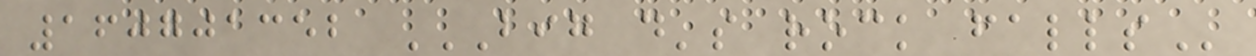160701352 BIG D'S ROCK FALLS
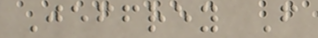Jeffrey F
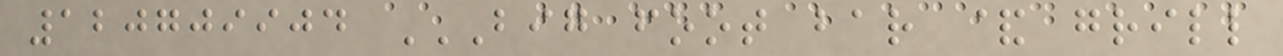120709904 BIG FOOT BAR & GRILL
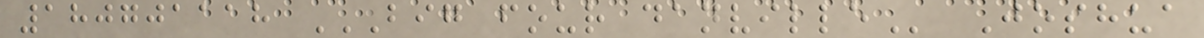180701118 BIG FOUR DANVILLE Joshua
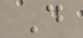D
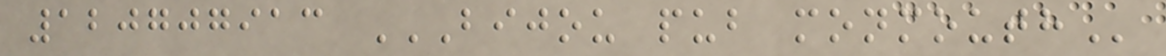120707913 BIJOU PUB MONMOUTH
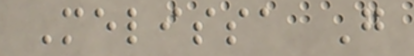Melissa G
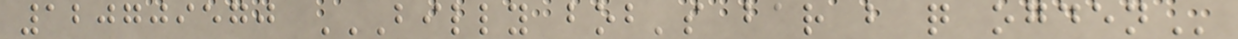120709570 BILLY BOB'S BAR B Q OGDEN
